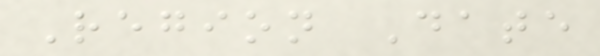Region Date
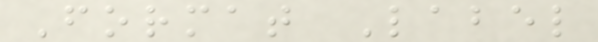Format Label
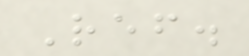Ref.
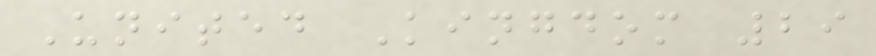United Kingdom 29
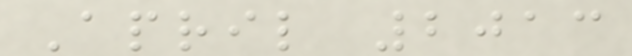April 2013
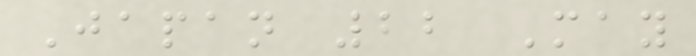Japan 22 May
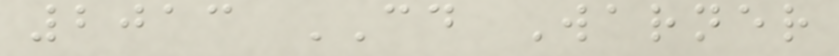2013 CD Warner
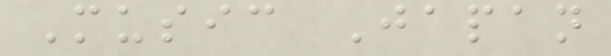Music Japan
